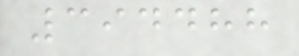394488
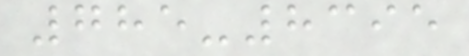785-8395
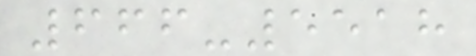666-5518
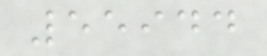55944
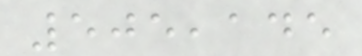505,145
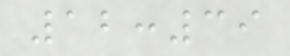12:39
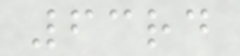63rd
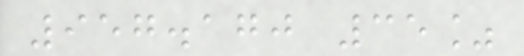957.170 35%
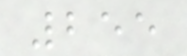255
